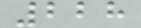228
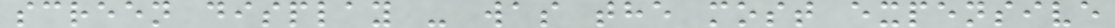screen display - was the most expensive
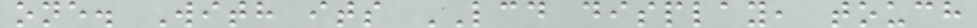one. With its LCD display, touch
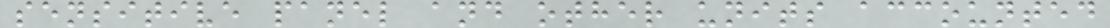sensitive panel and other units accounted
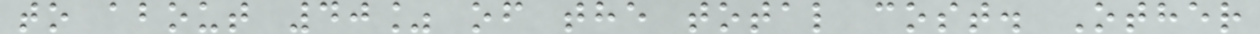to about 40% of the total cost. Other
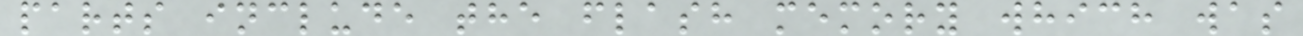parts include the flash memory which was
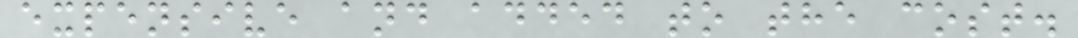expensive and added to the cost.
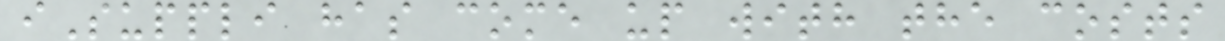iSuppli has come up with the costs
